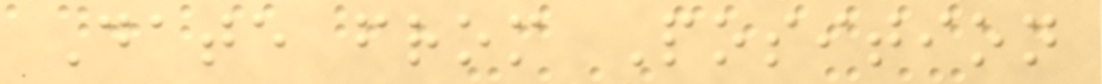Date from Position
